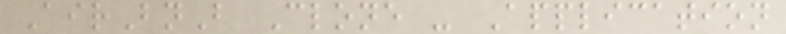AirBnB Clone - Application
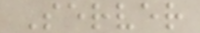Server
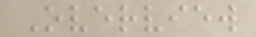Overview
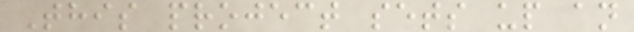This project sets up an
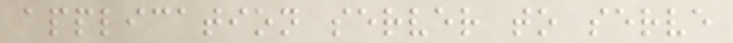application server to serve
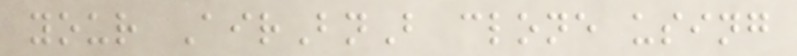your AirBnB clone using
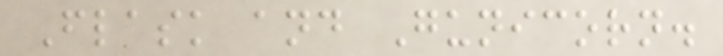Flask and Gunicorn.
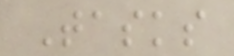Tasks
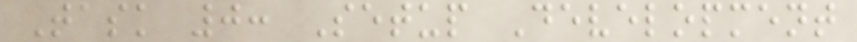Task 0: Setup Development
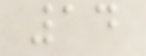14
